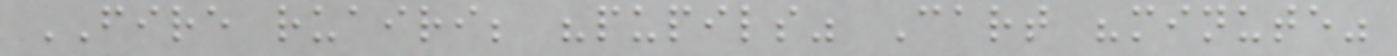FIRE ruairi; "pupils" Cart "minute"
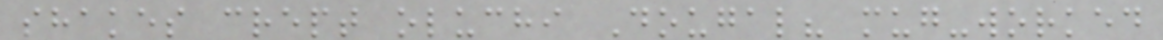shakes crept oluchi Dougal? mug-worked
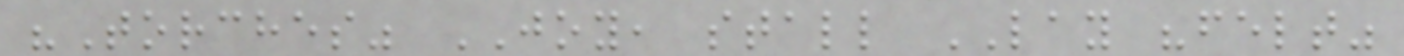"Torches" JOY, stall LAY "felt"
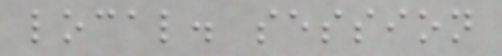local. session
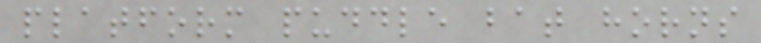platform puddle bat horns
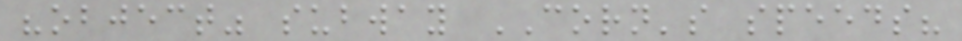"object" subway CORN's speeds?
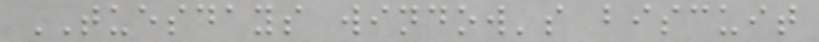TUESDAYS window's biscuit
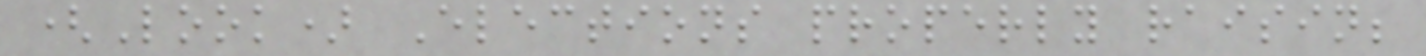(Look) Elections properly raisin;
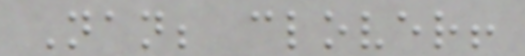Nan; clover!
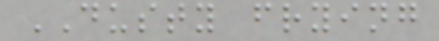DUSTY frying
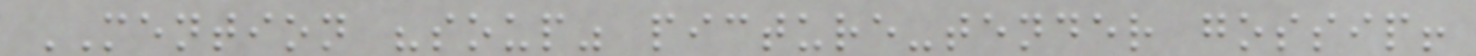MENTION "soup" picture-tender gossip!
